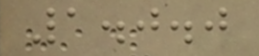1.0.0
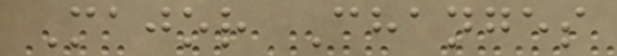Major Changes
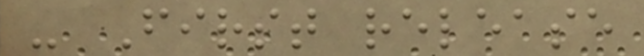- First release
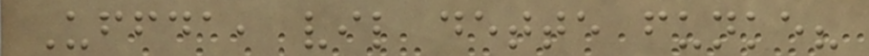Uffda, vil dette funke?
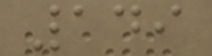149
